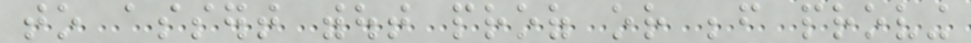to assert without proof or before proving
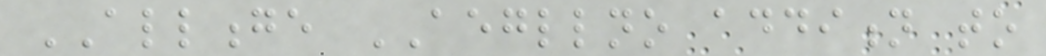ALLONGE AEGLLNO addition to
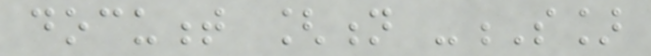document [n -S]
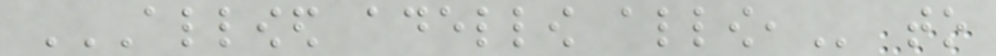ALLOWED ADELLOW ALLOW, to
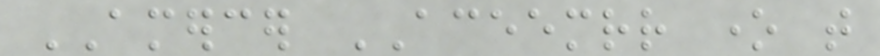AMERCER ACEEMRR one that
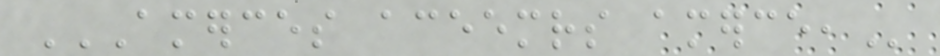AMERCES ACEEMRS AMERCE,
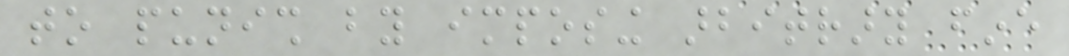to punish by imposing arbitrary fine
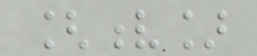[v]
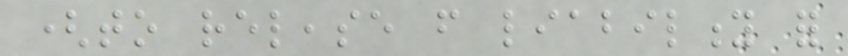(to release from liability for
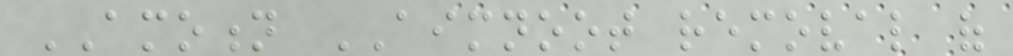AMOTION AIMNOOT removal of
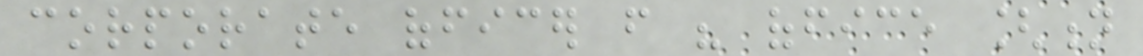corporate officer from his office [n
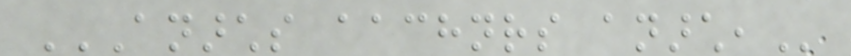ANARCHS AACHNRS ANARCH,
